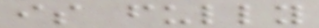is fully
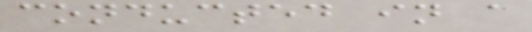conducted in a
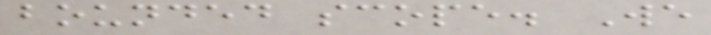bounded scope. We
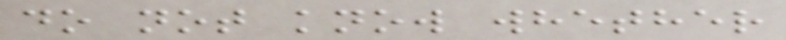do not know whether
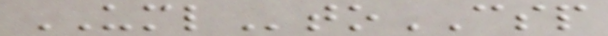UMLtoCSP
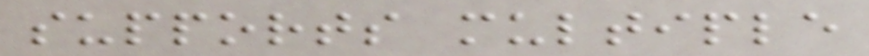supports multiple
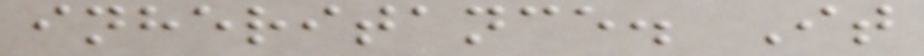inheritance. It
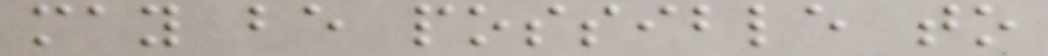may be possible to
